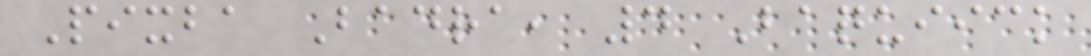Pixba Badra, 4 Baquiick
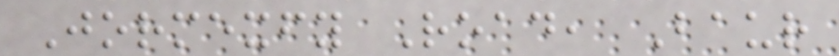Jormexfy Road, Baur
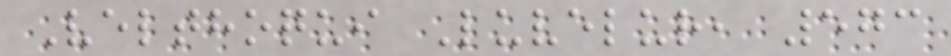Velthoqui Luvelur, 573
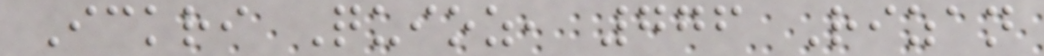Ickri Quioz, 776 Rizan
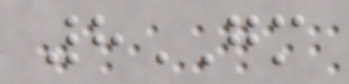8GM
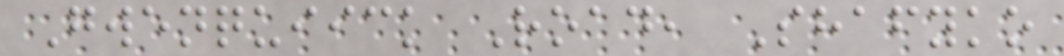Gwenquiick Road, Shafyko
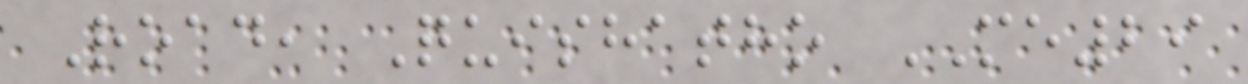Road, Quishatho ME29
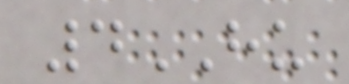4HU
